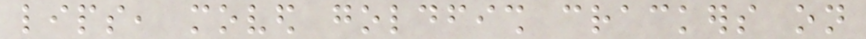lips, moved goldfish crackers on
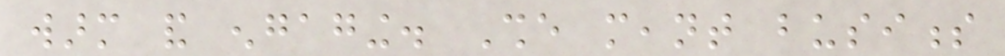warm and engaging. She meant business
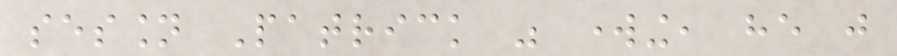session Patrick was working, he just
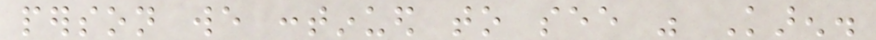person we continued to see was Karen.
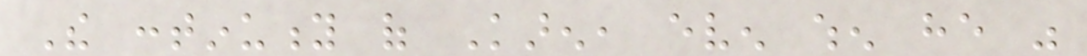The continuity of Karen, even when he was
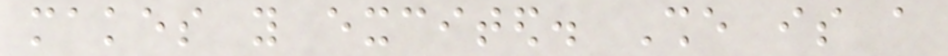makes you excited. She is a
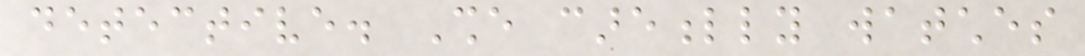detective. She carefully watches
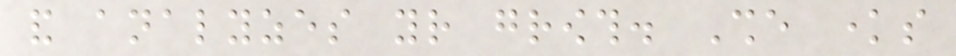and analyzes your growth. She knows
